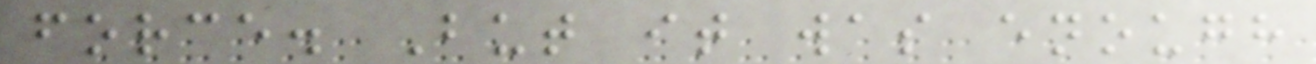force. But it was enough
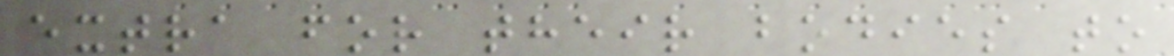extra for their bodies to
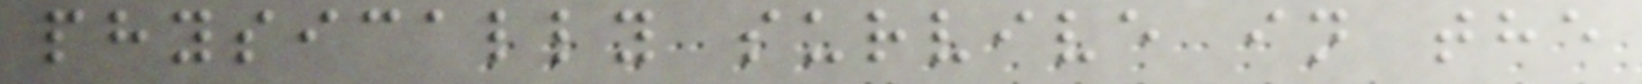physically survive in the
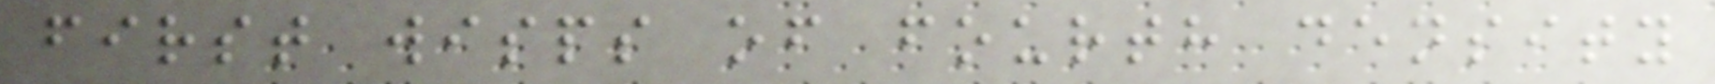first wisps of fourth density
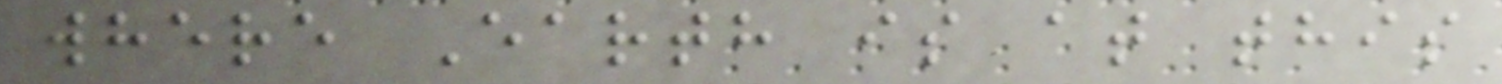where Earth is at this
